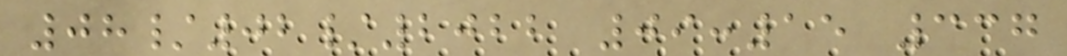08/02/2022 09:15 337
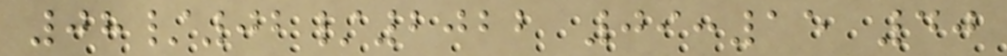08/02/2022 09:15 40
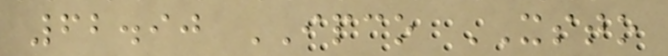62.90 IPCO XSTO
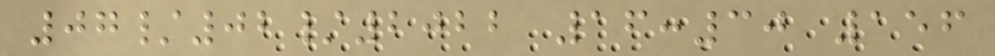07/02/2022 16:30 156
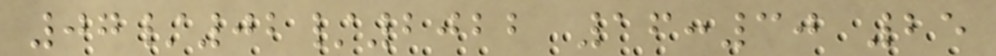07/02/2022 16:30 25
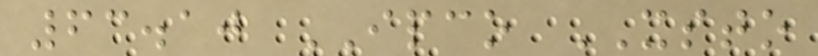63.10 IPCO XSTO
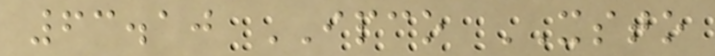63.10 IPCO XSTO
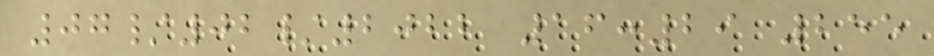07/02/2022 16:29 255
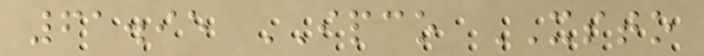61.95 IPCO XSTO
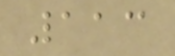113
